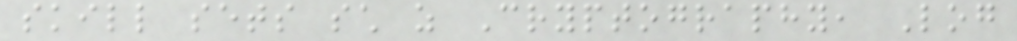skill sets such as Cryptography, Log
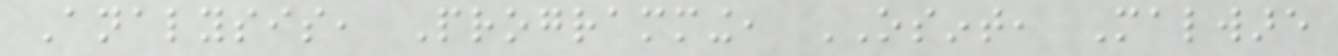Analysis, Programming, OSINT, Malware
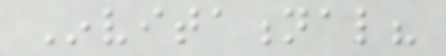Invitational?
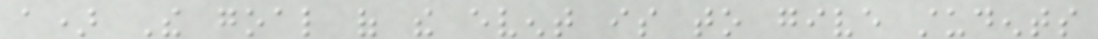a) The goal of the event is to give students
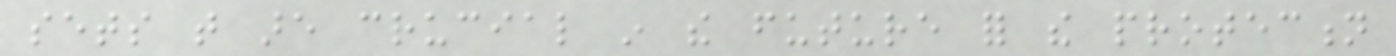sets that are crucial in the future for the protection
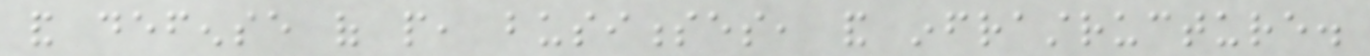and defense of people, businesses, and infrastructure.
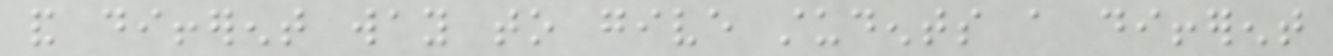and different way to give students a different
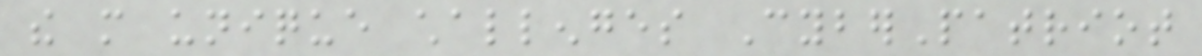the more unique challenges CyberPatriot
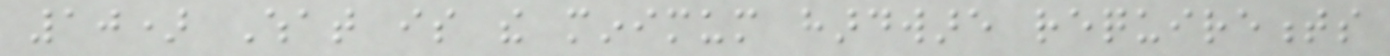10) What is the minimum hardware requirements
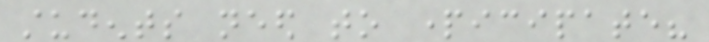students need to participate?
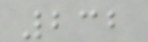232
